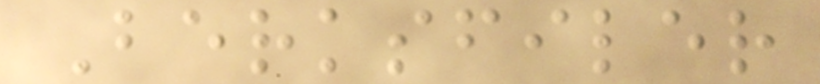Berksfiler
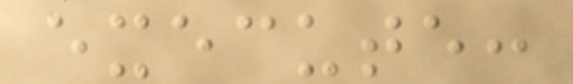execute:
